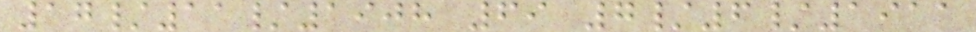17/11/1908 69 7/6/1911
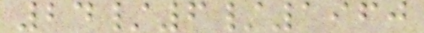24/6/1960
